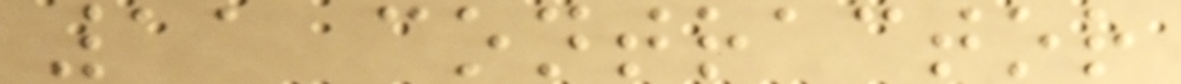11 contractor
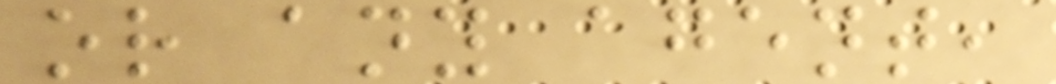or any agent,
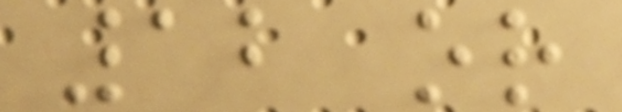12 or
